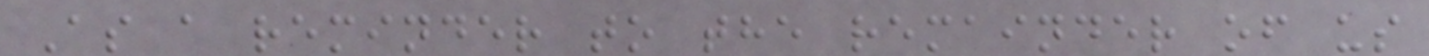As a reminder to the remainder of us
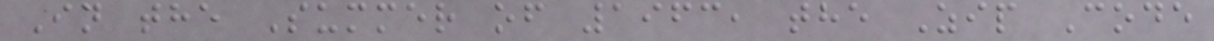In the Summer of 1963, the Zip Code
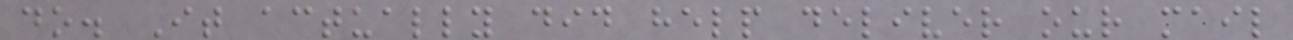do. It actually did help deliver our mail
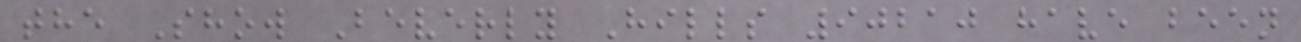the Show Beverly Hills 90210 have been
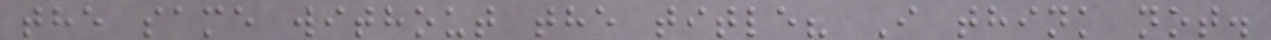the same without the title? I think not.
